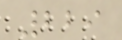229
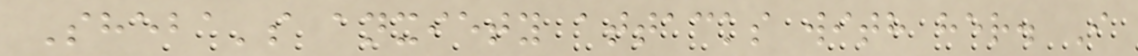Sheba's anxiety attacks with her. I
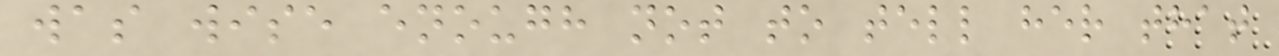was wise enough not to tell her that
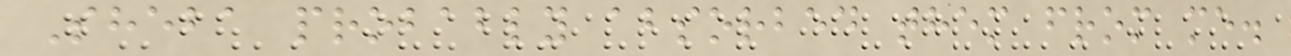Sheba probably absorbed them from me.
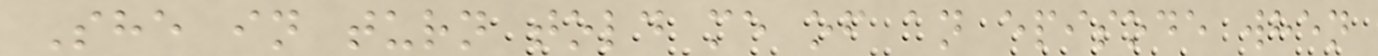She in turn told me of an episode when
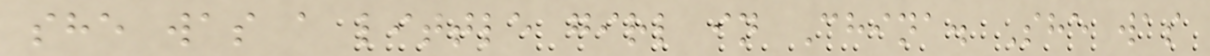she was a little girl in China. She was
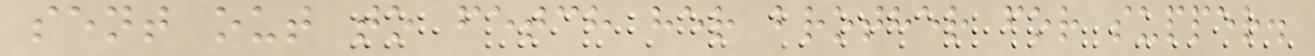sent out to fetch her brother for supper.
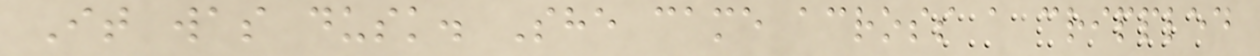It was dusk. She came across a crippled
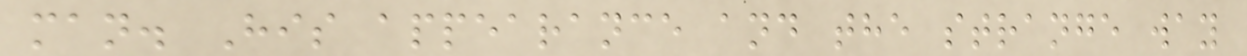man. His appearance and the strange way
